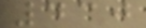430
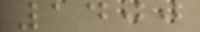1400
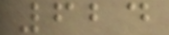624
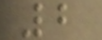2
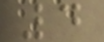4
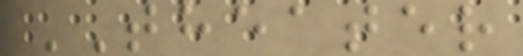THEATER
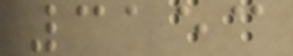3153
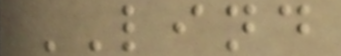LIND
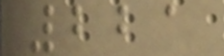221
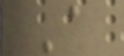A
